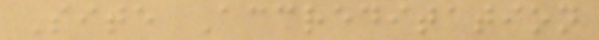Site Accreditation
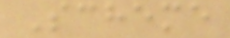Scheme
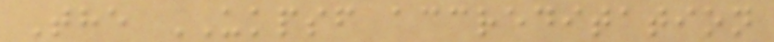The UKPSF accreditation
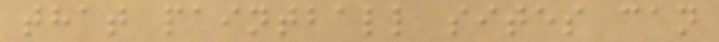that paintball sites can
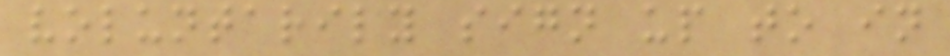voluntarily sign up to in
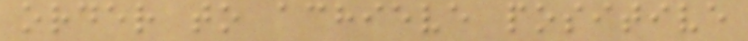order to achieve positive
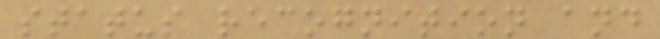status recognition and
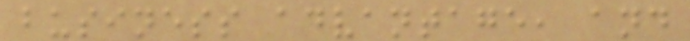business advantage, and
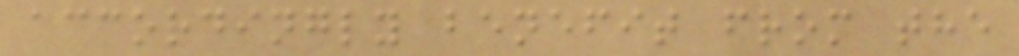accordingly benefit from the
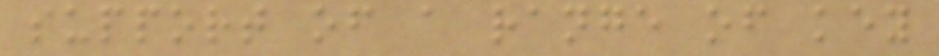support of a range of key
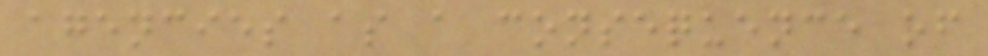agencies as a consequence of
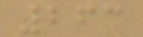263
